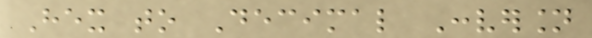Hex to Decimal Conversion
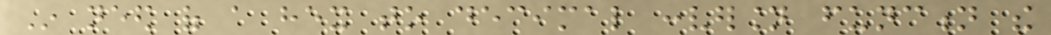In need of a hex to decimal conversion function the
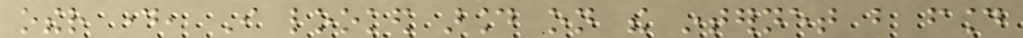other day, I looked around on the internet but found
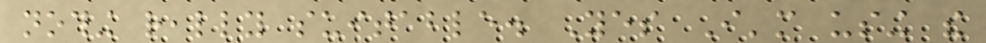nothing really suitable. Yes I'm using the
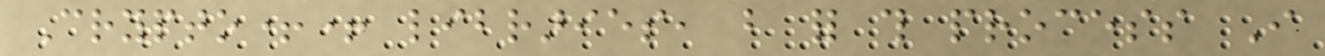Crypto++ libraries, but for this process I
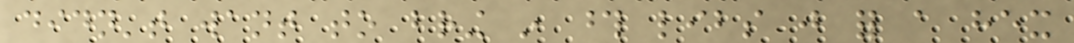didn't want to bring in those libs just for a hex
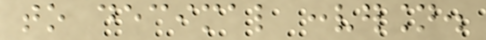to decimal conversion.
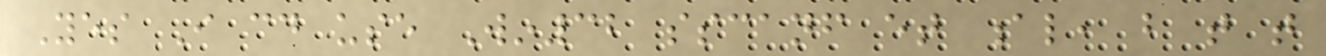Yes I could use Win32 sscanf et al, but that that
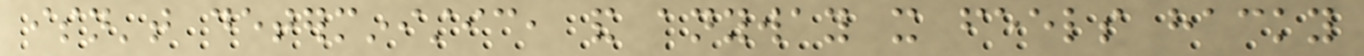isn't deterministic, and anyway it feels hacky
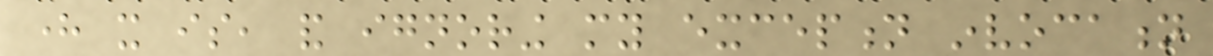here it is, and ignoring my exception invocation
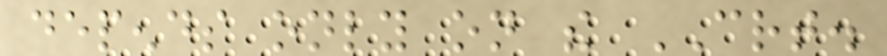depends only on the CRT.
